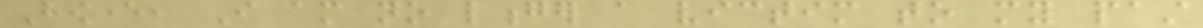However, I am no longer a victim to my past
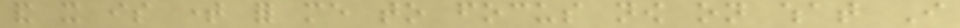and it is time for me to focus now on what I
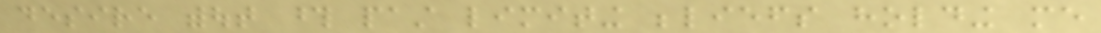desire without those past limiting beliefs holding me
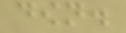down.
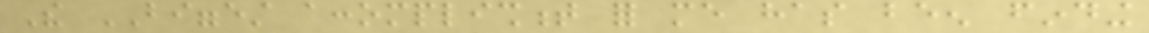The BIGGEST accomplishment for me has been finding
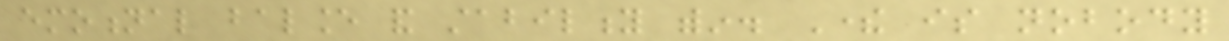emotional balance and stability within. There is nobody
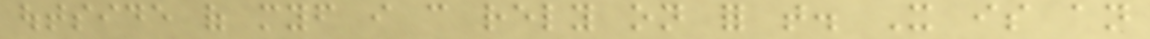outside of myself i can rely on for that. It is an
